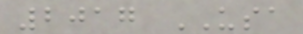2017 USA
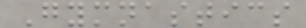Gymnastics
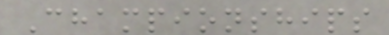Championships
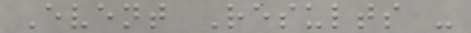Event Results -
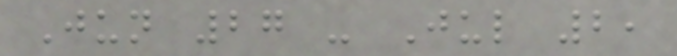Jun 27 - Jul 2,
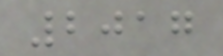2017
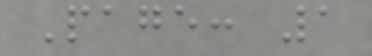Page: 1
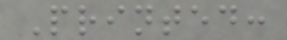Printed:
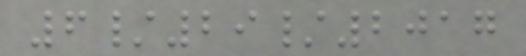6/29/2017
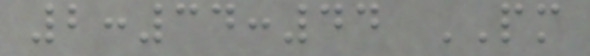2:34:44 PM
